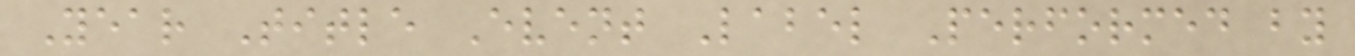Year Title Event Label Performed by
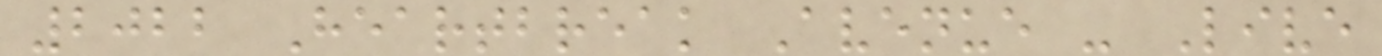2022 Heartbreak Avenue - Live
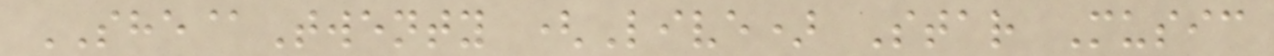SHE@Twenty (Live) Star Music
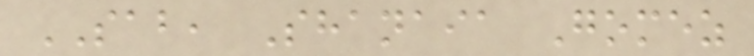SAB, Shanaia Gomez
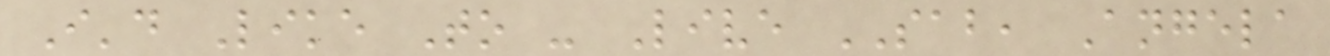I'd Like To - Live SAB, Angela
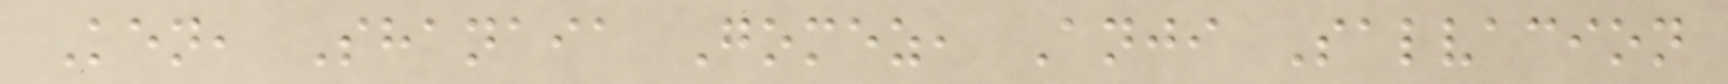Ken, Shanaia Gomez, Anji Salvacion
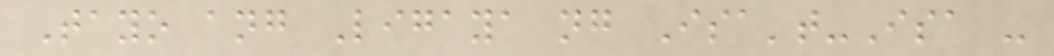Tayo ang Ligaya ng Isa't-Isa -
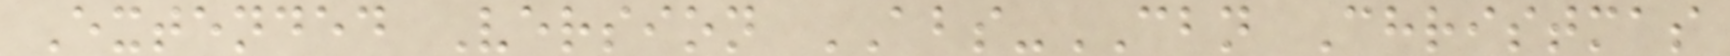Extended Version ABS-CBN Christmas
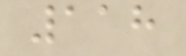118
